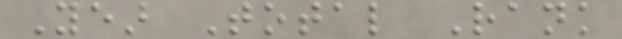Year Total Rank
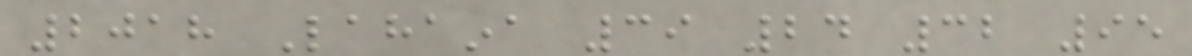2018 Lahaina 39 24 32 95
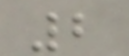2
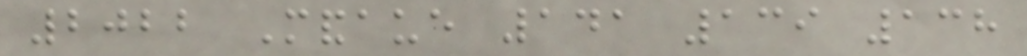2022 Mandaue 141 139 138
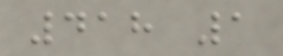418 1
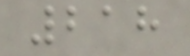218
